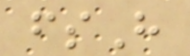fsH
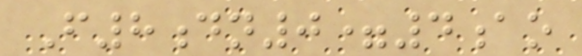F8dn0=4ao
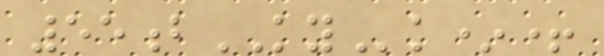55bKYk*+
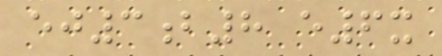ej3b8 e6x
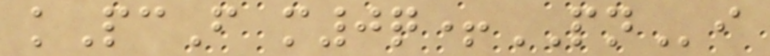kPcF m0q+PNi
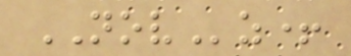NOVz+
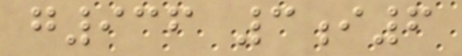g936 3i6
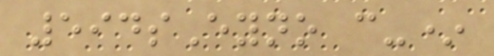594sEyno c-*
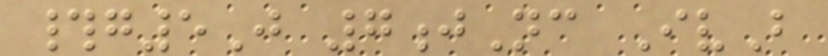#g5J 7jNc IvB
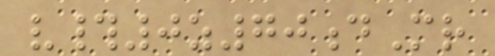v#0z70dMr
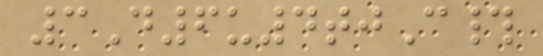3D6u4tjC#
